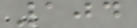104
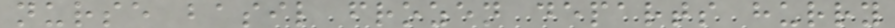nurse basil frozen departs hurry
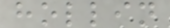hollin
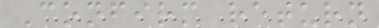Confirm return
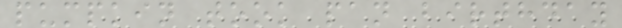pumpkin took pan birthday
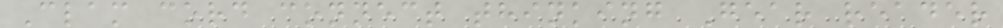Clam cord connect thinking Gear reader
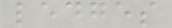ledges
